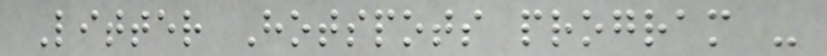Litter Hotspots program -
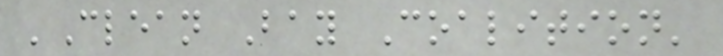'Clean Bay Coalition'
